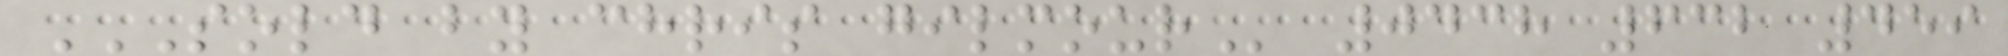SOLD BY CHRIS GILMOUR 0438 632 459
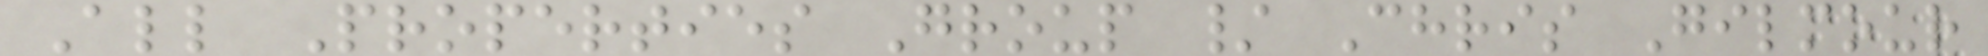All Properties Group / Chris Gilmour
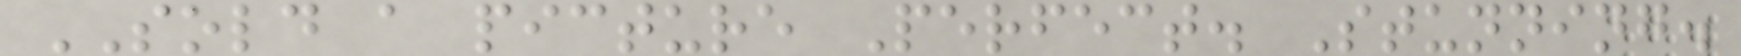SOLD a picture Perfect. Stunning.
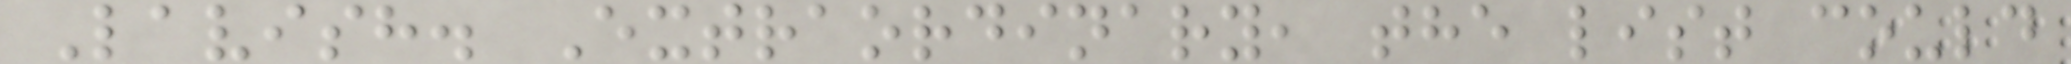Lavish. Extraordinary, the list could
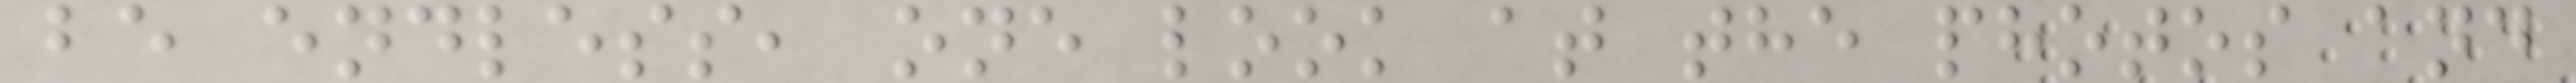be endless, one look at the photos and
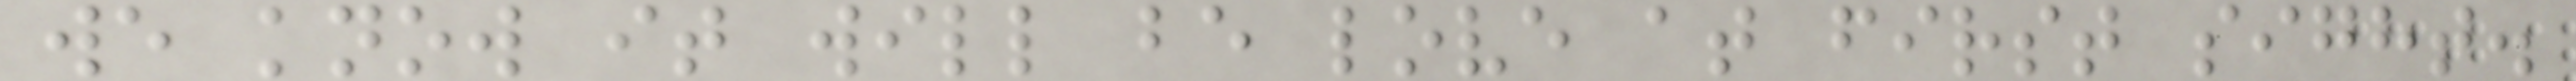we know it will be love at first sight.
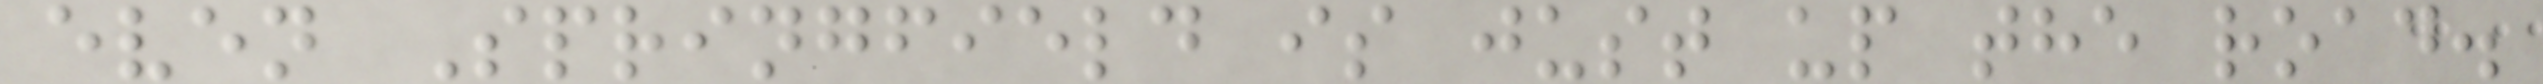even Springfield is just up the road.
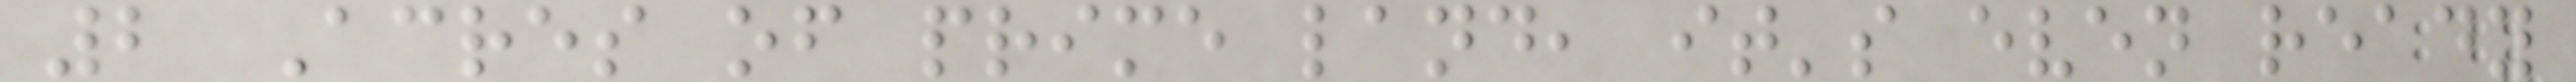2 Acres of prime land, it's even ready
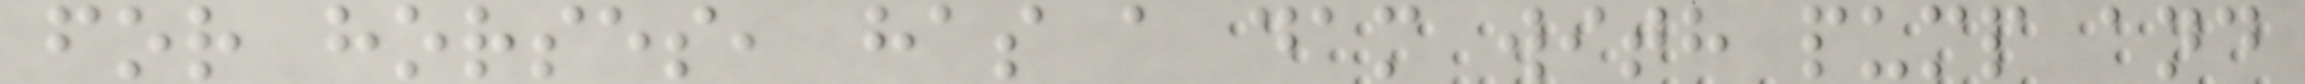for horses, has a dam with pump and
